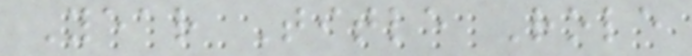Year Title Role
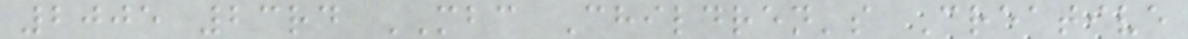2005 23rd MBC Children's Creative
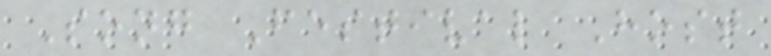Song Festival Host
